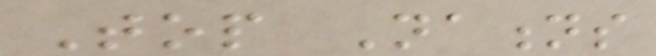Top Nations
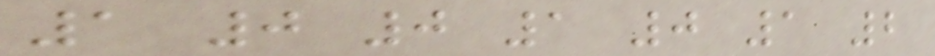1 0 0 1 0 1 2
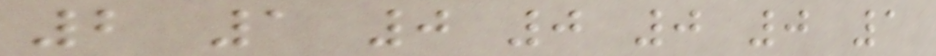2 1 0 0 0 0 1
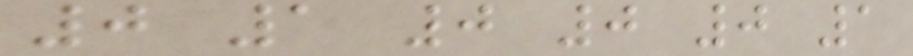0 1 0 0 0 1
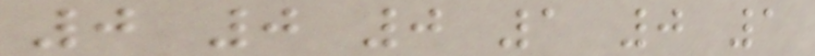0 0 0 1 0 1
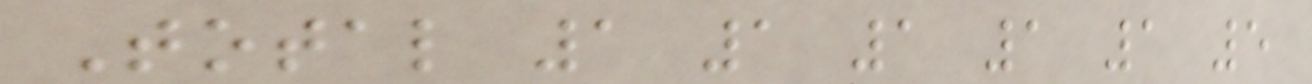Total 1 1 1 1 1 5
